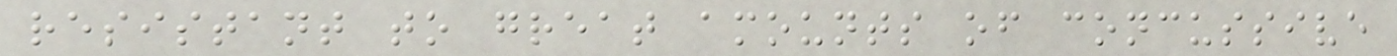resistant to great amounts of concussive
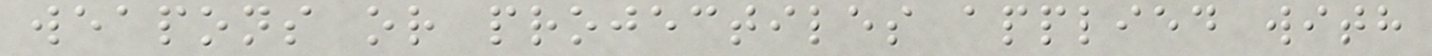weapons or projectiles applied with
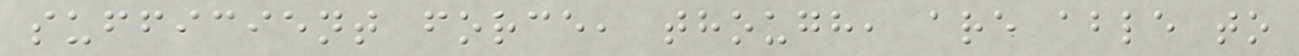sufficient force, though, are able to
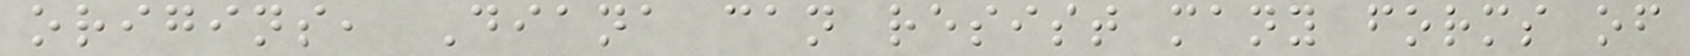origins, Diana can resist many forms of
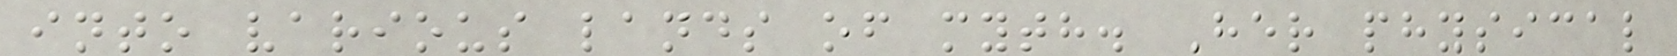into various lands of myth. Her physical
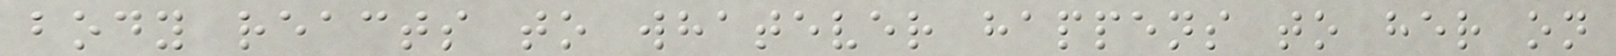body reacts to whatever happens to her on
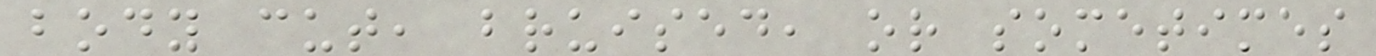body cut, bruised, or sometimes
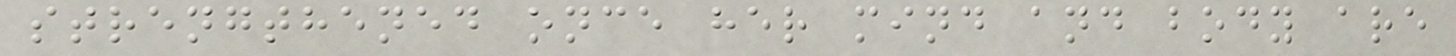strengthened once her mind and body are
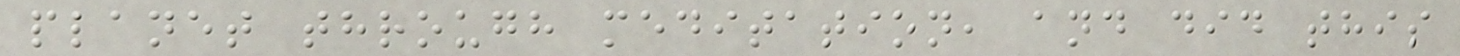planet through meditation, and did this
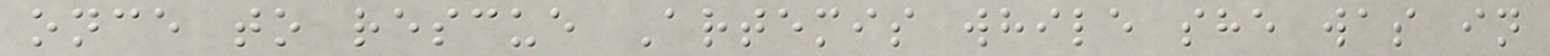once to rescue Artemis while she was in
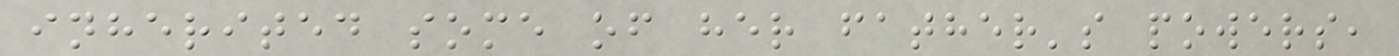inherited some of her father's powers,
